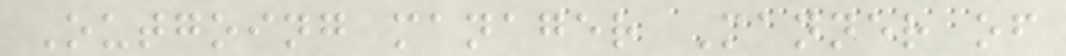Outgoing manager Manner of
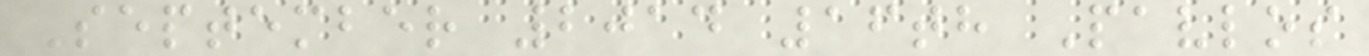September 2014 16th Pavlos
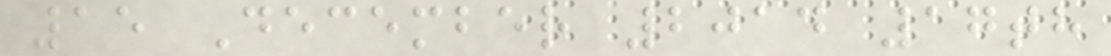15 December 2014 17th
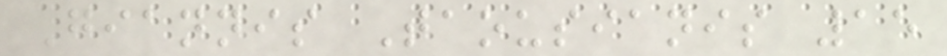Giannis Taousianis 15
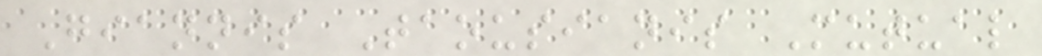Giannis Taousianis Mutual
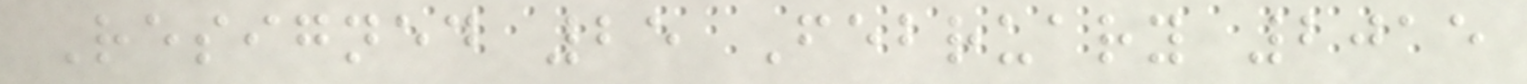Resigned 25 February 2015
